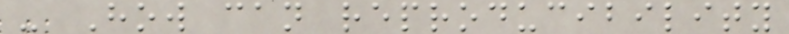- How can reproducibility
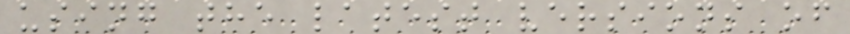using the latest versions of
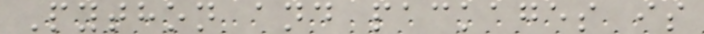Python and packages is
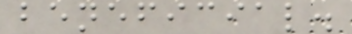beneficial.
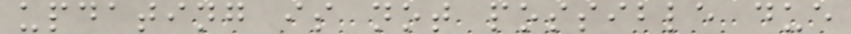updating is not possible due
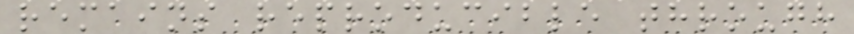remains reproducible through
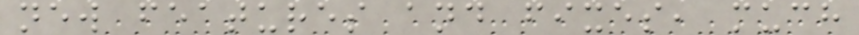new features and fixes, much
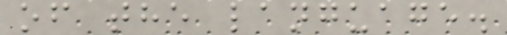of the language.
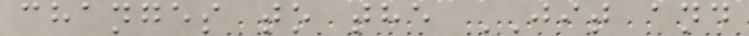changes to the JIT and
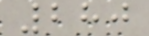280
